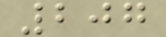207
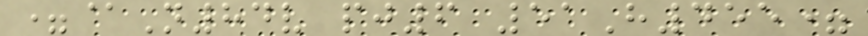=@N84v pj6 51H455=
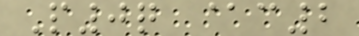P0q @c2
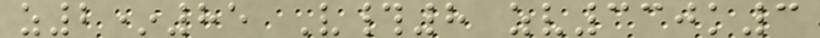z2*85 V#8 zv330k3
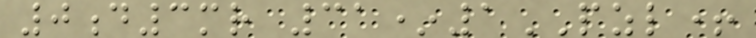0d3mr 31*1PZL+
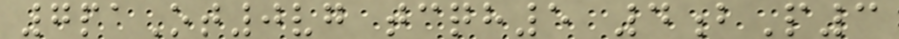7paOt0vg tcqh5 4bP3
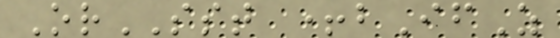OrSST +bIfZ
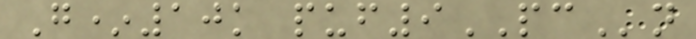G*10k puf9PCn
